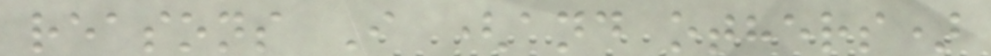reasons I (and others)
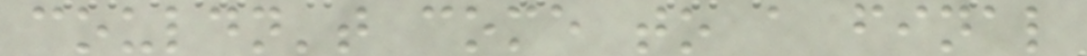couldn't come to a final
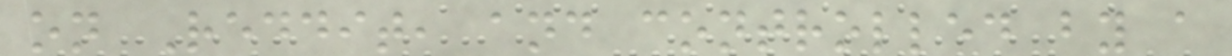on Reddit, and controlled by a
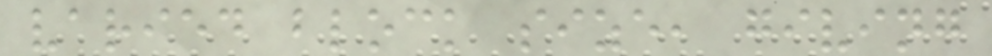varied block size, giving
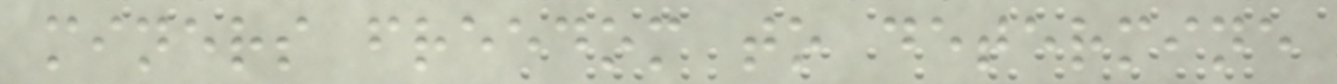miners freedom to determine
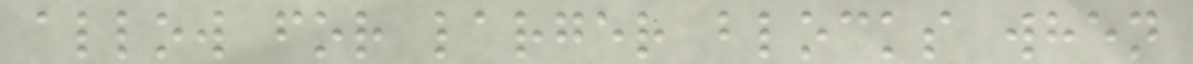allow for larger blocks when
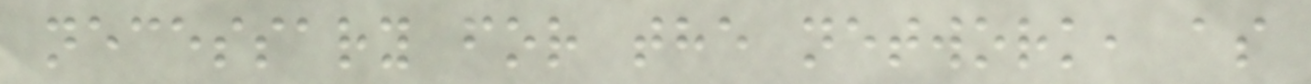necessary for the network, as
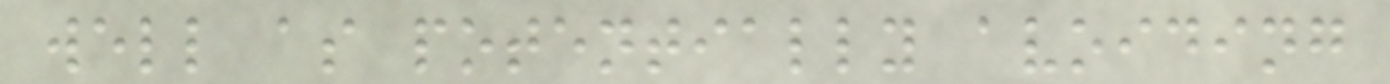well as potentially avoiding
